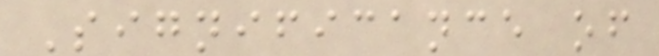Significance of
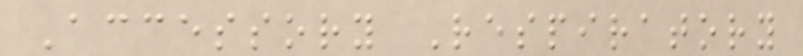Accessory Respiratory
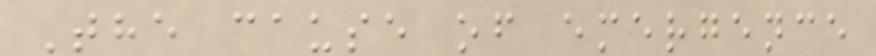The cause of emergence
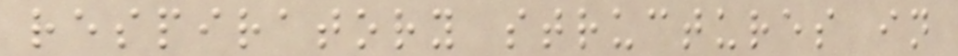respiratory structures in
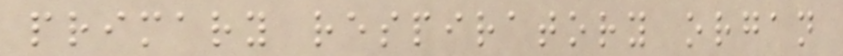primary respiratory organ
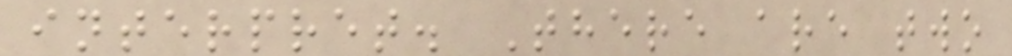interpret. There are two
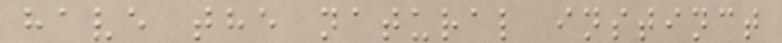have the natural instinct
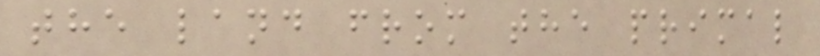the land from the primal
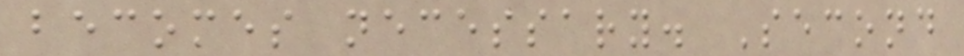becomes necessary. Second
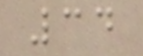34
